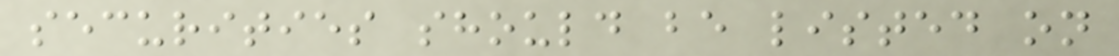securities should be listed on
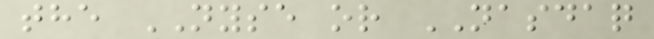the NYSE or NASDAQ
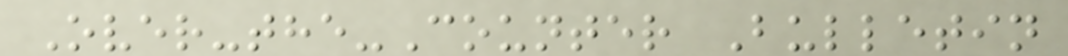Over-the-Counter Bulletin
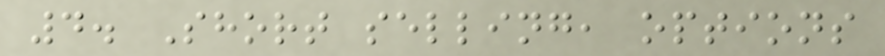4. Short selling, options
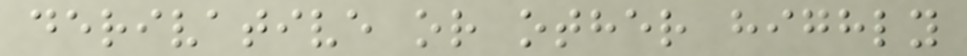derivative or other highly
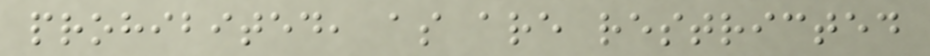prohibited, as are restricted
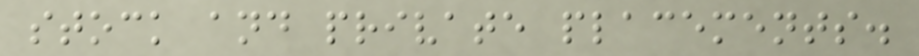stock and private placements.
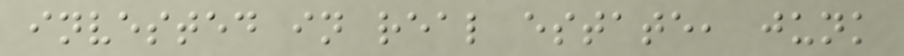invested in real estate, junk
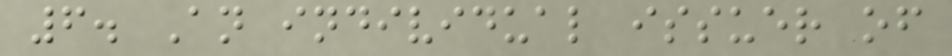6. An individual issuer of
